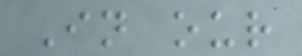In our
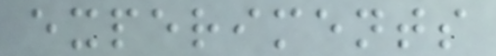experiments
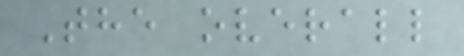The overall
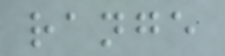range
